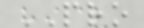PRO
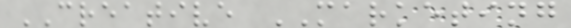CREATIVE MARKETING
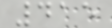415
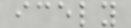icely
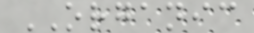ORGANIC
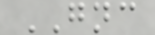GNC
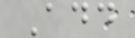Add
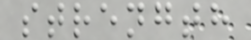strength
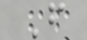F
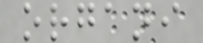organi
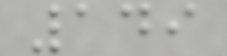149
